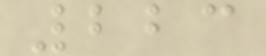223
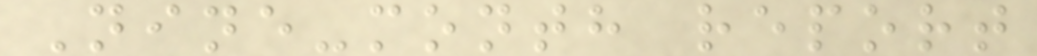Nine-month report
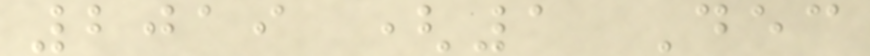2019 (1 Dec
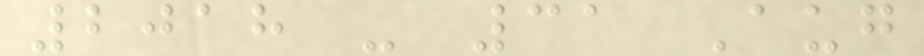2018 - 31 Aug
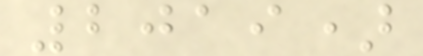2019)
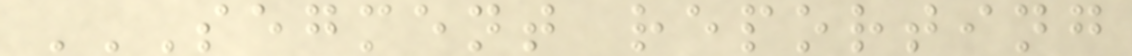SEGMENT REPORTING
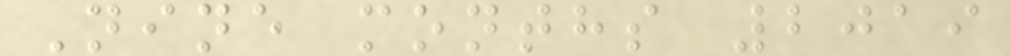Nine months 2019
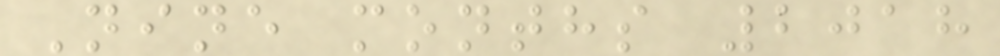Nine months 2018
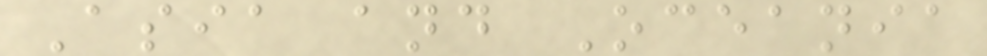Asia and Oceania
